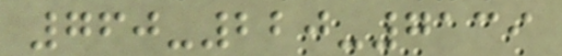760-220-7139
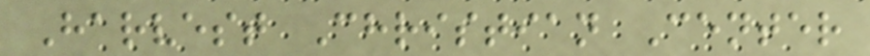Harvest Christian Center
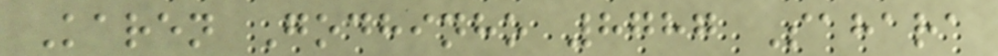Karen Godhinho 8787 Sahara
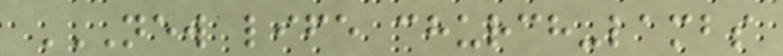NEW LIFE CHURCH-LAMBS
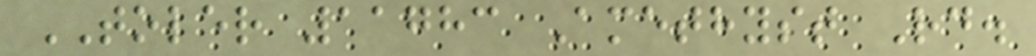TOLER 11783 Amethyst Rd.
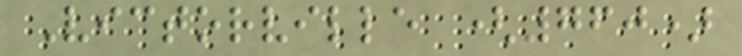Victorville (760)
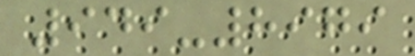949-8979
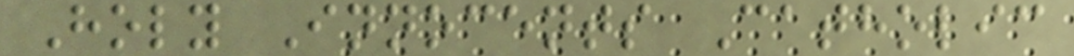Holy Innocents Catholic
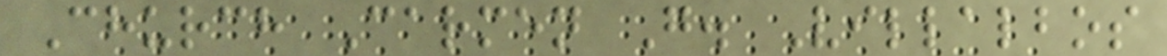Church Carmen G. Villalbos
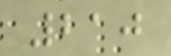210
